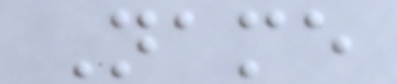Name
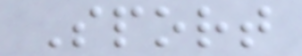Sport
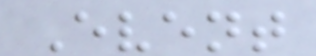Event
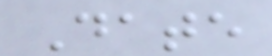Date
